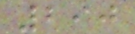290
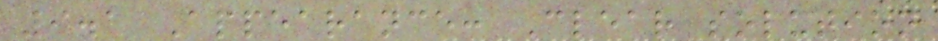9.1 Appearance: Clear solution
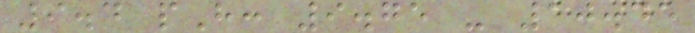9.4 pH: 9.75 - 10.45
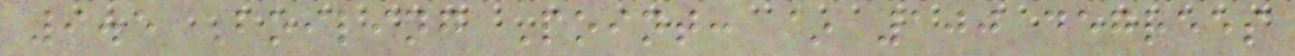9.5 Boiling Point: ~ 100 degrees
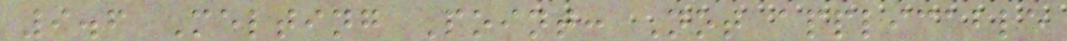9.6 Melting Point: Not applicable
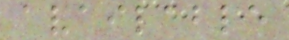available
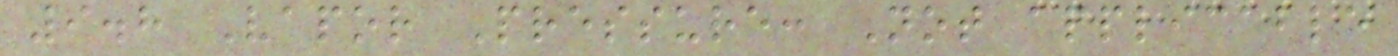9.8 Vapor Pressure: Not applicable
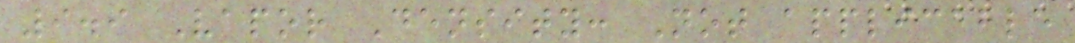9.9 Vapor Density: Not applicable
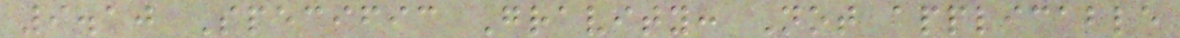9.10 Specific Gravity: Not applicable
